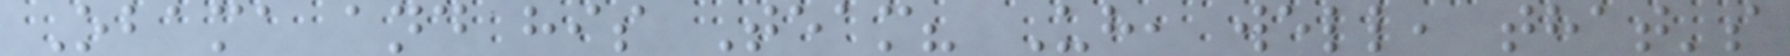Obama and his Team? Uh, well, that's
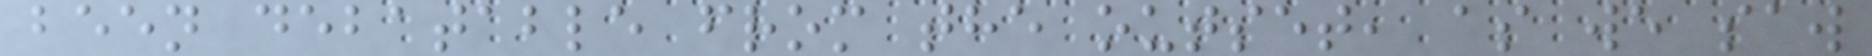been debatable from the outset, as we saw
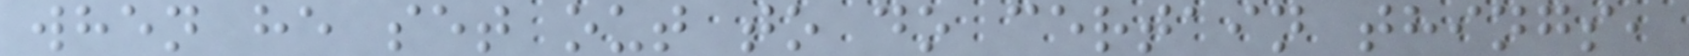when he set out to do certain things,
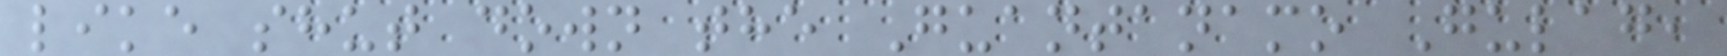like shut down the Guantanamo Gulag,
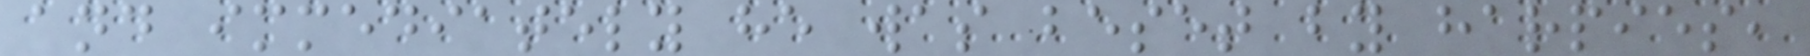and immediately he was beset by harpies,
